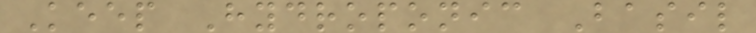Keep Hydroponic Basil
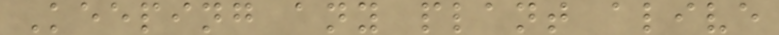Keeping any plant alive
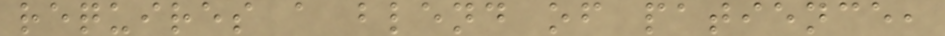requires a blend of patience,
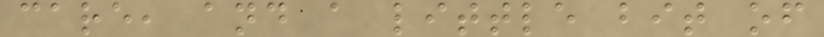care, and a little bit of
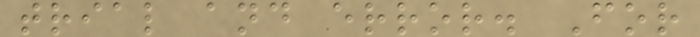trial and error. For
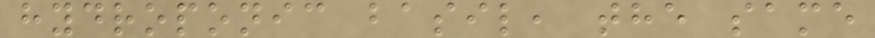hydroponic basil, the same
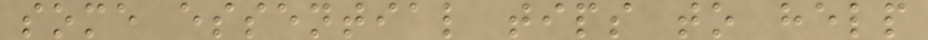some essential tips to help
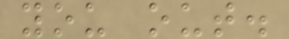you out.
